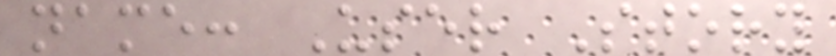name: User Story
